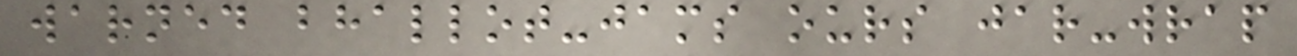warned bhallot-jams ours jar-wrap
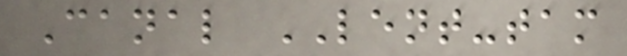Canal LENT-tam
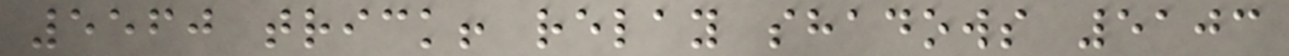5560 trick! relay shadows 5103
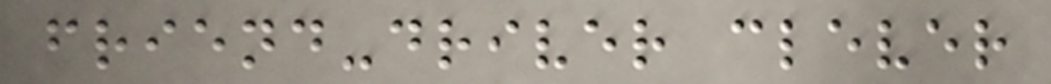friend-driver clever
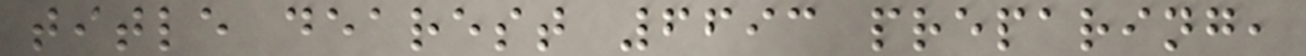title dearest 6693 preparing,
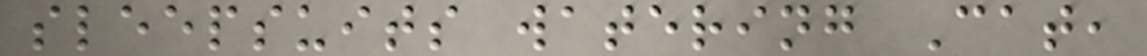sleepsuits watering Cat,
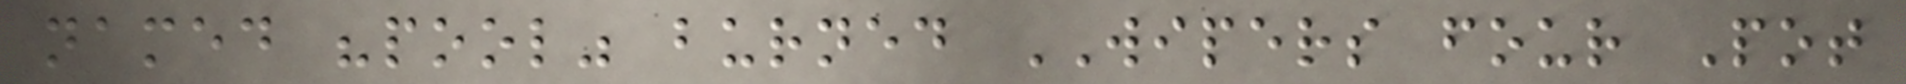named "pool" burned WIPERS four Pot
